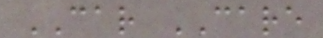CAR CARE
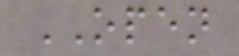OPEN
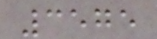3575
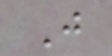J
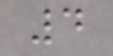4
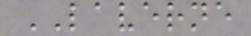LAVERNE
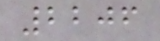2206
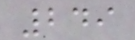249
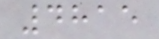4815
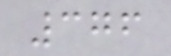376
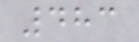483
